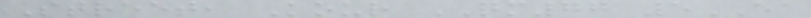Street, Kour QM77 5EA
